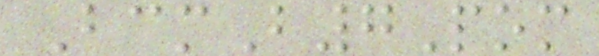BcmB7Pom
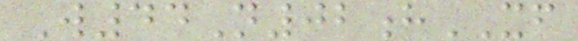W44N02hXF
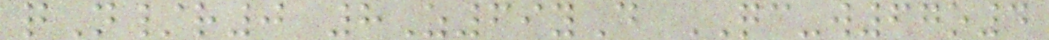qN/r0 8Z69yD QC-w67o4
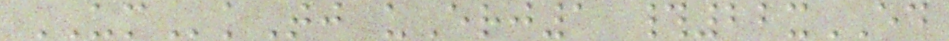UMkTj uErj1 #22xED
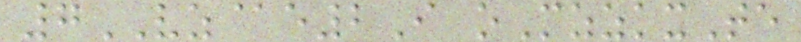7VZ@e2I oMzzkxTe
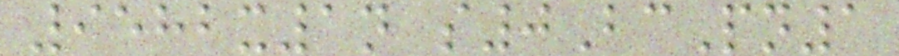9582x1n s0BcPn1
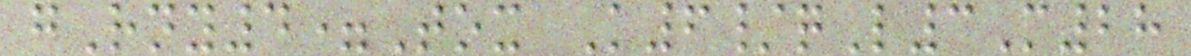gRny4=Tox K6/qL3M28
